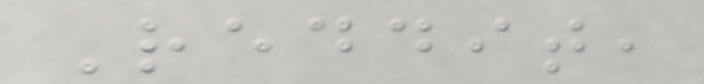Reddit,
